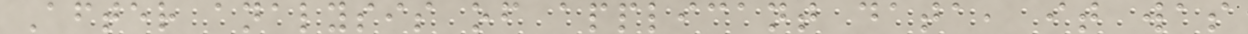After analysis of applicant data, it was
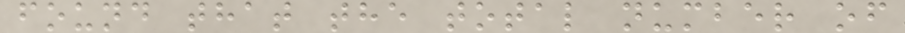found that the total number of
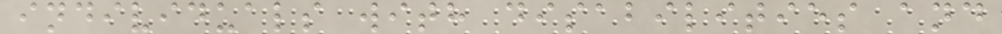individuals with disabilities and
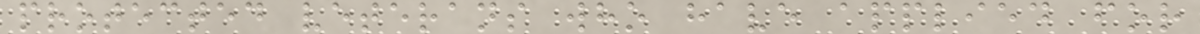protected veterans who have applied for
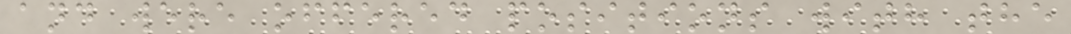and were offered positions with the
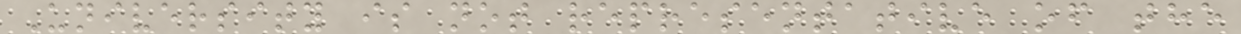University is not representative of the
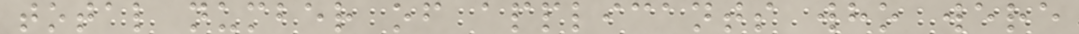total number of applicants who were
